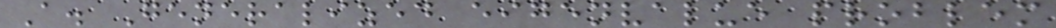A. Generalized eigenvalue problem
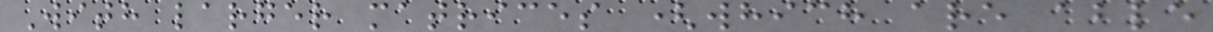With larger matrices (which are able
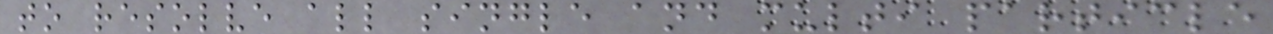to resolve all single and multi particle
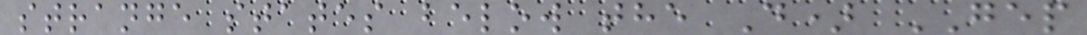strange states below the D) GEP
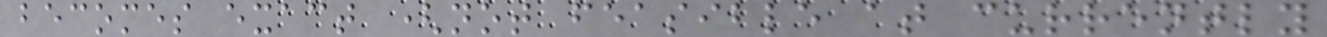becomes exact (not feasible at currently
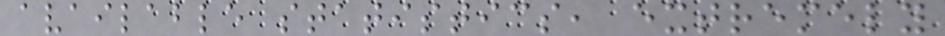available statistics, extremely
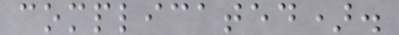complicated).
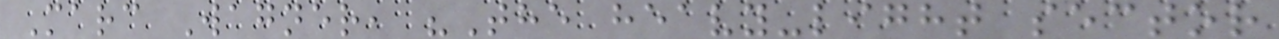Marc Wagner, "The heavy-light sector
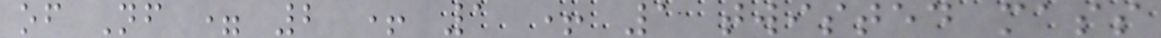of Nf = 2 + 1 + 1 twisted mass
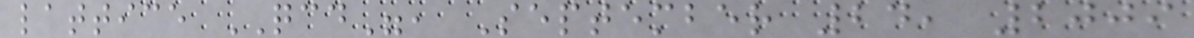lattice QCD", September 24, 2009
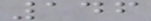146
